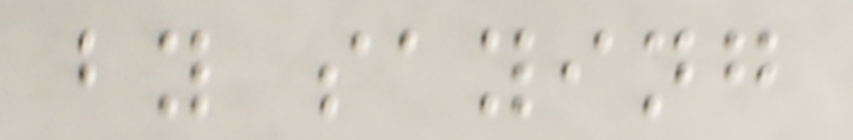by saying
